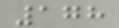178
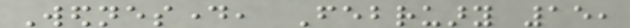Wednesday, February 15,
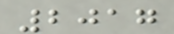2017
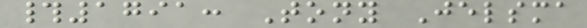#1791: Tony Jelsma
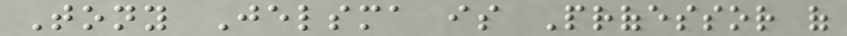Tony Jelsma is Professor of
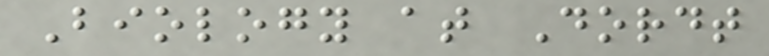Biology at Dordt
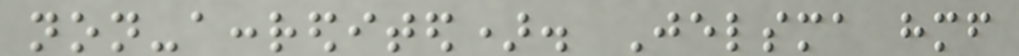non-accredited). Jelsma himself
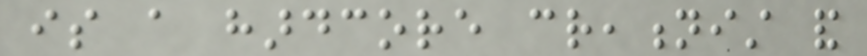is a hardcore creationist and
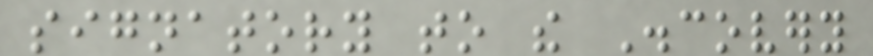signatory to the Discovery
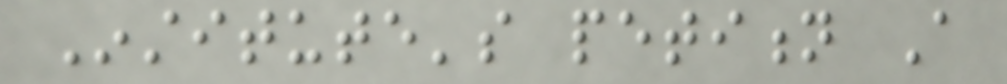Institute's petition A
